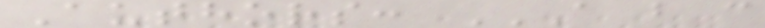Authors: A B C
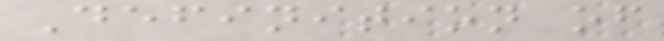Definition of
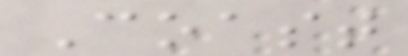Coast
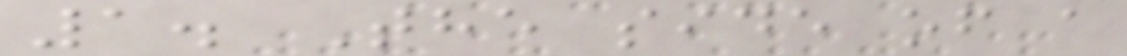1. The side of a
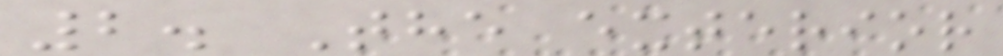2. The exterior
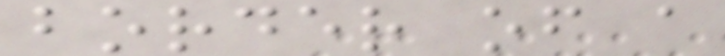border of a
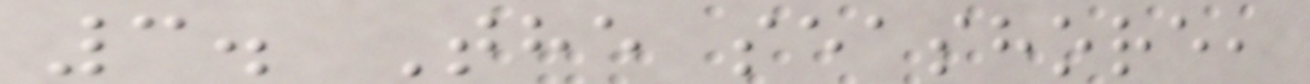3. The seashore,
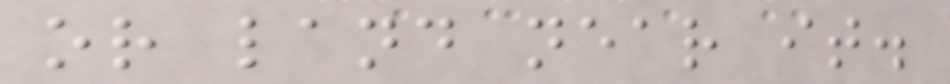or land near it.
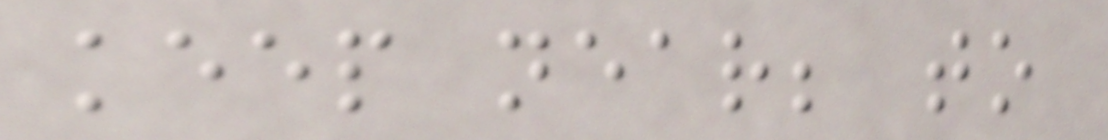keep near; to
